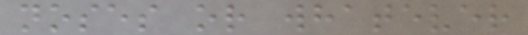noses or whatever
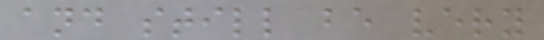and still be very
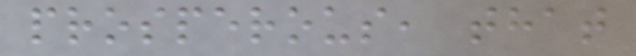prosperous, that
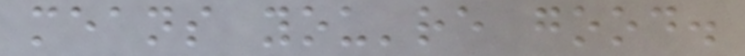means you're good.
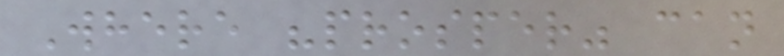Where "prosper" can
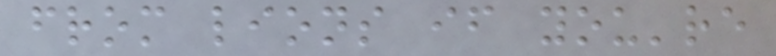from lions if you're
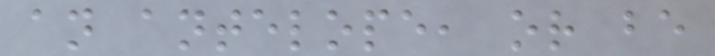an antelope, or be
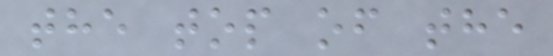the top of the
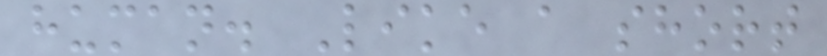human. Like a short
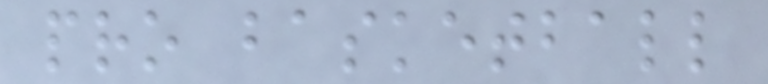pro basketball
